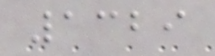1329
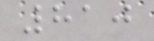810
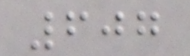607
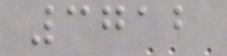3712
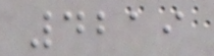4219
